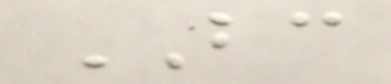BC
